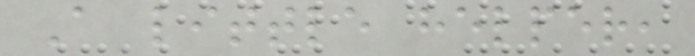A little helper,
